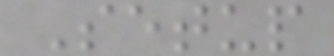Setup
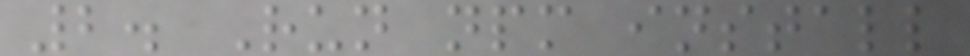2. Run npm install
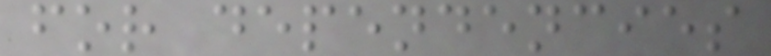for dependencies
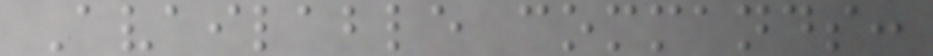Available commands:
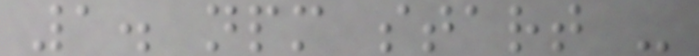1. npm start -
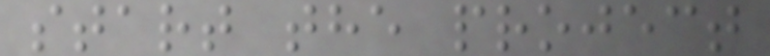start the project
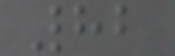82
